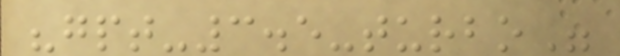"gpt-3.5-turbo"
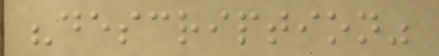"description"
